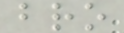bro
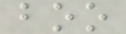boo
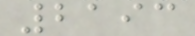2193
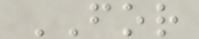FOR
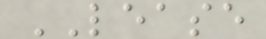LEASE
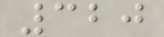320
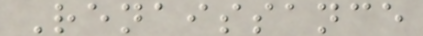Renaissance
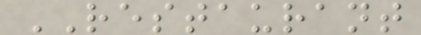RESTAURANT
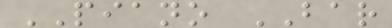PIANO BAR
